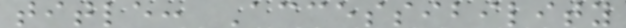title: Accessibility
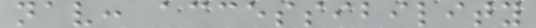nav: accessibility
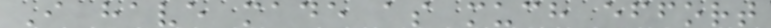I have made as much effort
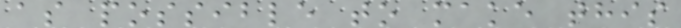as possible to make this
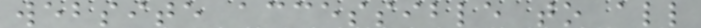website accessible to all
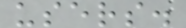users.
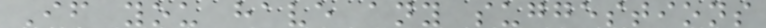If you have any suggestions
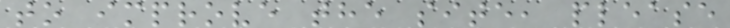to improve the site, please
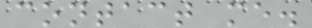contact me.
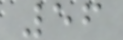56
